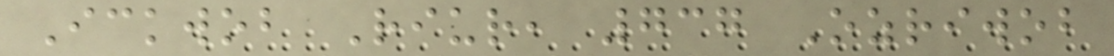Ickwob Riur, 737 Ozriwob
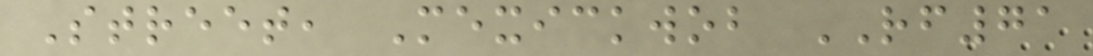Street, Mexickwob RF71
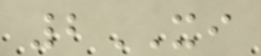2XI
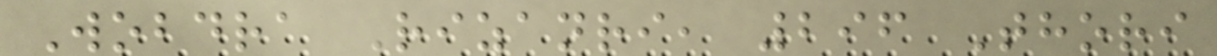Wobdra Rizanri, 296 Thori
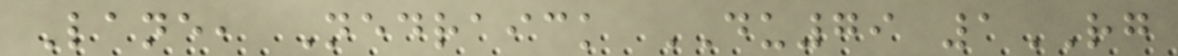Lane, Nedraick DU79 1RG
